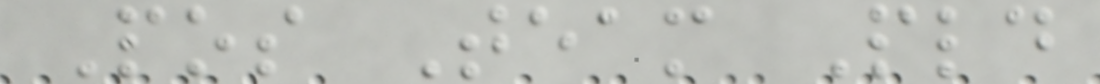Pos Team Pld
